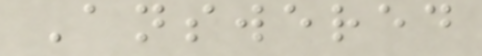Answered
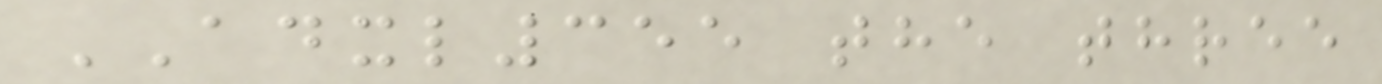ADXL355 the three
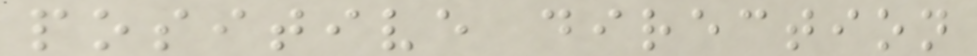positive direction
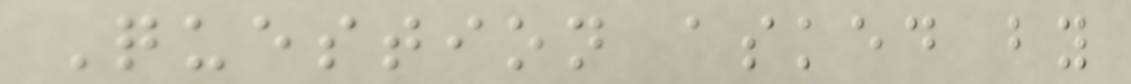Question asked by
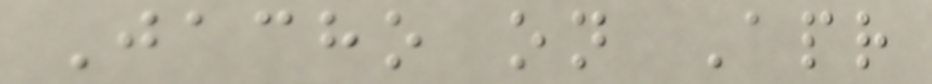Jacho on Apr
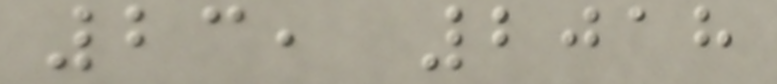23, 2018
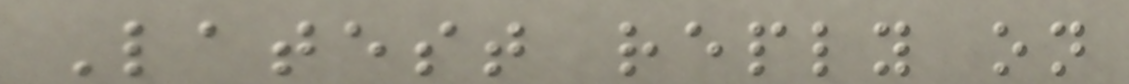Latest reply on
